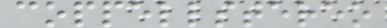coppellstereo
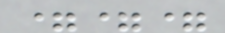===
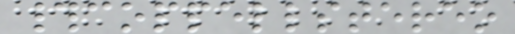#coppellstereo
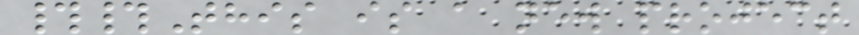##This is a new project
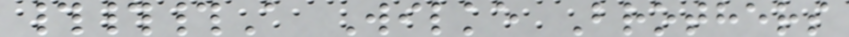###A Wilke Brothers
